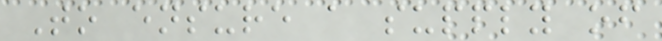To ensure a supply of
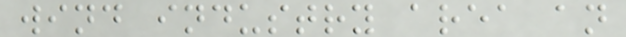wind industry area an
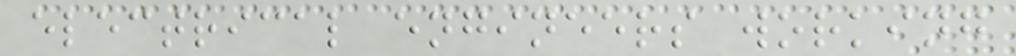electrical engineers working
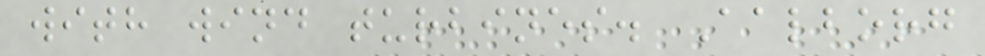with wind turbines. Aalborg
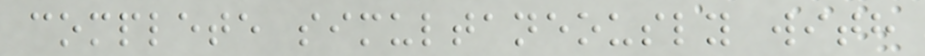complete simultaneously with
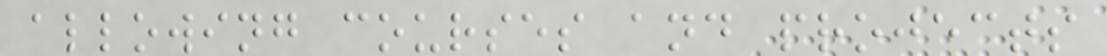allowing courses and projects
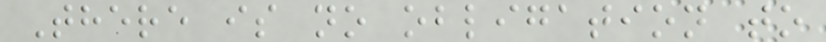There is no obligation to
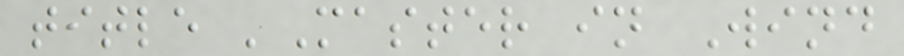title 'Master in Wind
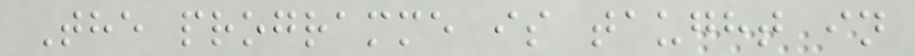The programme is taught in
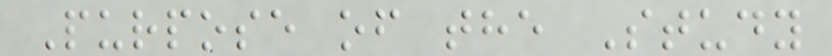Purpose of the Study
